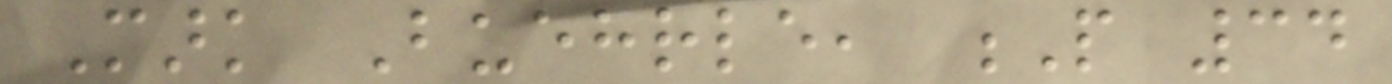Mark Buehrle, P 34
